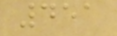451
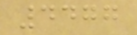4477
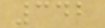342
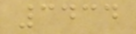3434
